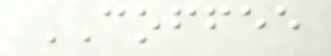COFFEE
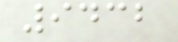9432
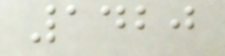1420
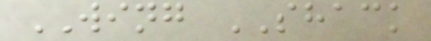WING SHACK
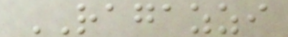RAGAZZI
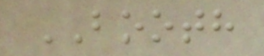BOOTH
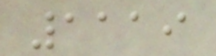1119
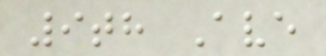9th Ave
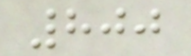800
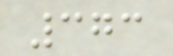373
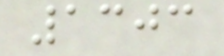1303
